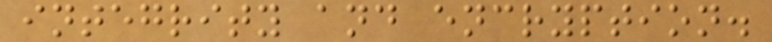integrity and encryption.
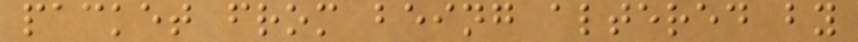packet from being altered by
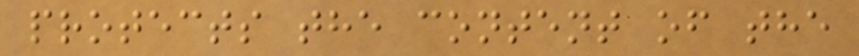protects the content of the
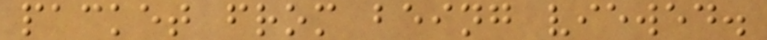packet from being viewed.
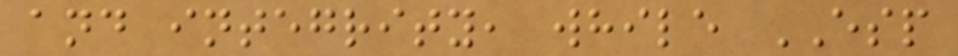and integrity, while ESP
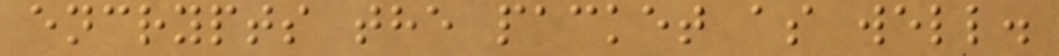encrypts the packet as well.
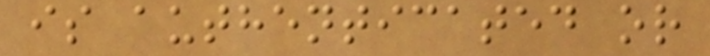is authenticated or
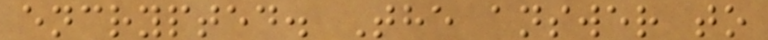encrypted. The answer to
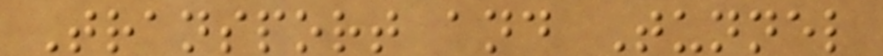Transport and Tunnel
